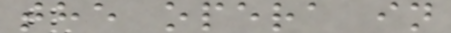the opera in
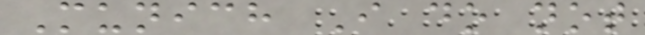Munich I do not
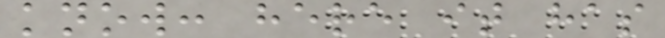know: here it has
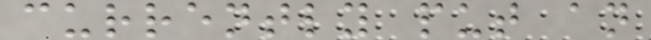currently put an
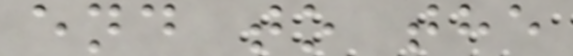end to the
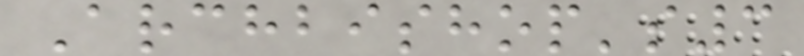Archbishop's3
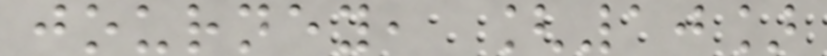journey, [10]
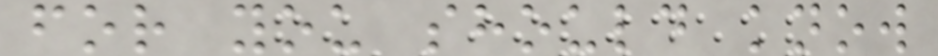for you should know
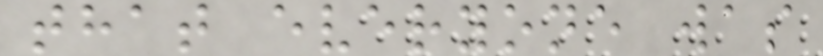that everyone was
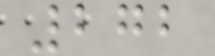272
